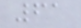61
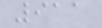911
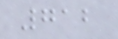712
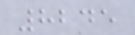8245
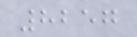8257
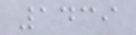1439
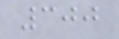300
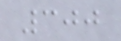300
